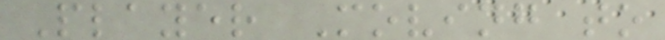Player Moving to
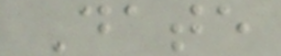Date
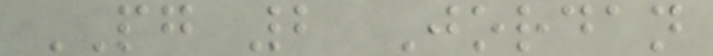PG 2 Jordan
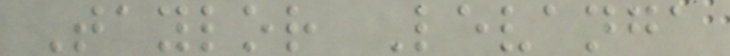Taylor Levanga
